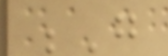G
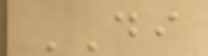DI
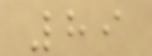89
